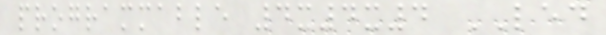programmable 4x4x4 LED
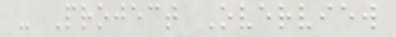- Project Overview
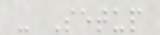- Setup
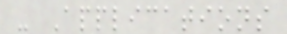- Applications
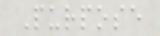Purpose
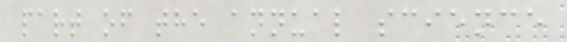part of the annual science
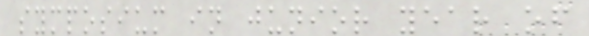symposium in junior year of
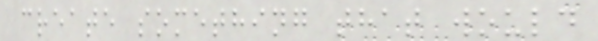create something that would
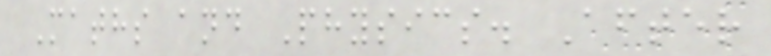Maths and Physics. After
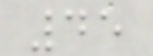45
